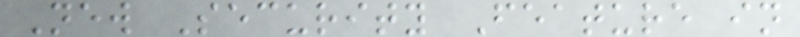New Security Feature in
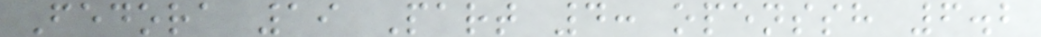Fedora 19 Part 4: openssh 6.2
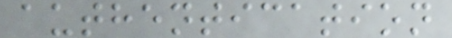authentication
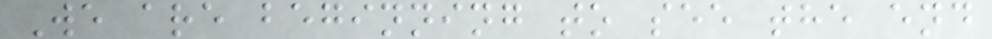We are beginning to see the end
